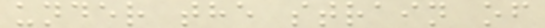under the strain of
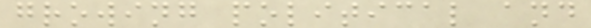growing political and
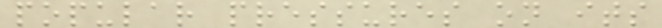popular pressures on its
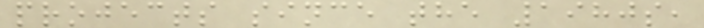projects since the 1980s,
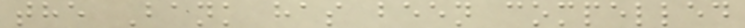the Bank has been compelled
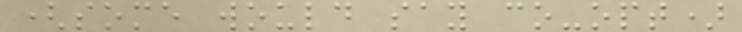(some would say co-opt)
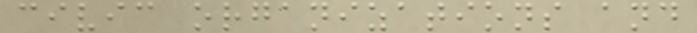civic organizations and
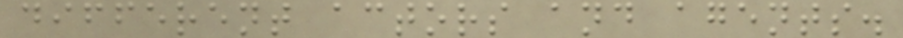different actors and agents.
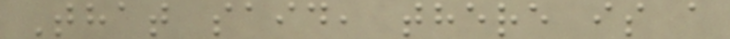That said, there is a
